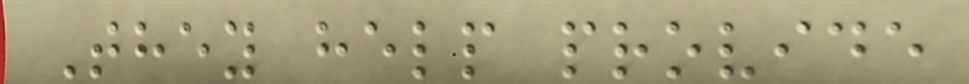They help provide
